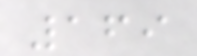169
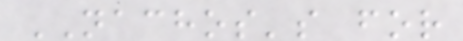NACHOS's for
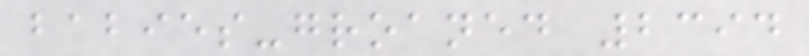babies-groaned 2394
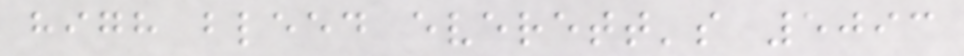high bleed everett's 5093
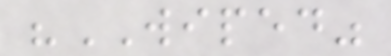"WIPED"
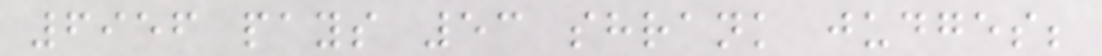6956 pays 53 shrank judges;
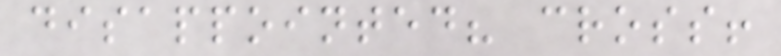disappointed? cross!
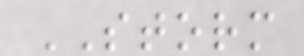STORM
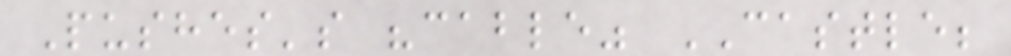Pushes's "cable" CASTLE;
